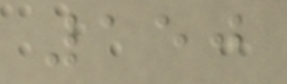150
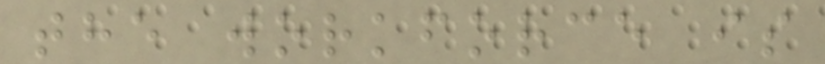the workforce is
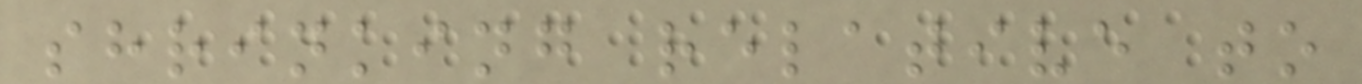shrinking relative to
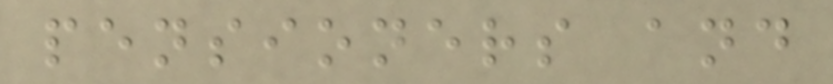pensioners and
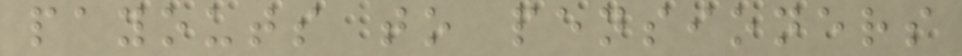payouts to pensioners
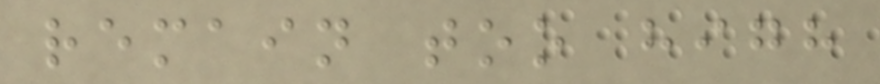remain too high
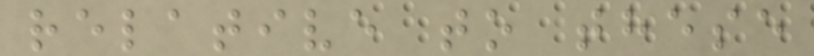relative to these
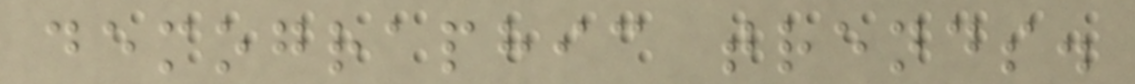demographic trends.
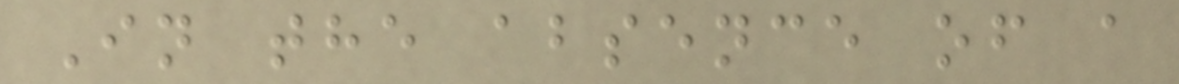In the absence of a
